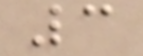3
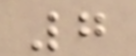7
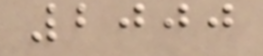2000
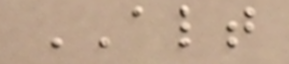ALT
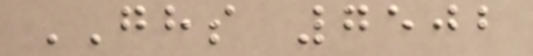GHS 7502
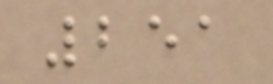251
